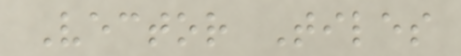Vector Tiles
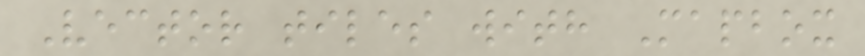Vector tiles with Mapbox
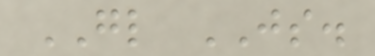GL JS.
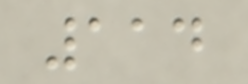114
